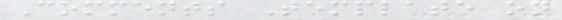Comments Template on
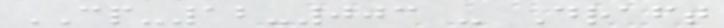CP-12-003 - Draft
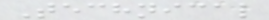Technical
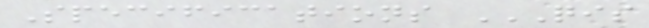Specifications QIS
